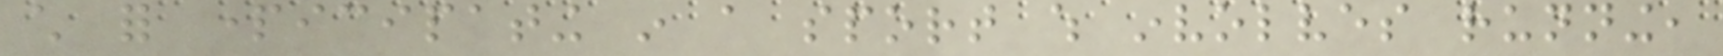child for participating in a sport which involves running,
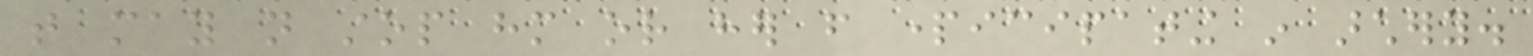that may not stop him or her from participating in archery.
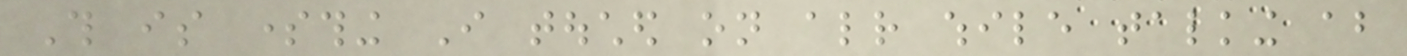This is something I touched on already while talking about
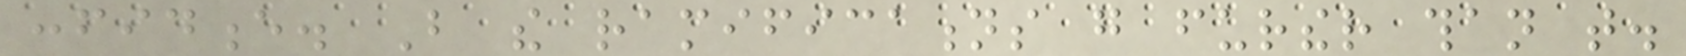confidence. But the ramifications go further than that.
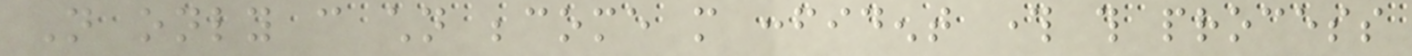Not only can children become more confident through this process
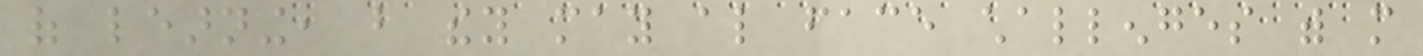of learning, but they may also face challenges with more
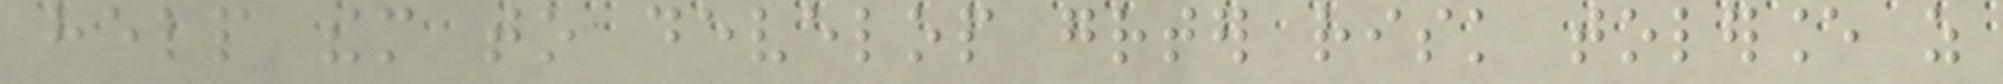help them to develop greater risk tolerance as
